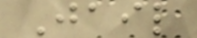Jail
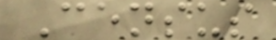Census
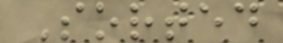Sorted
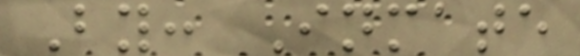By: Inmate
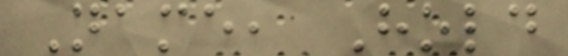Name, Hold
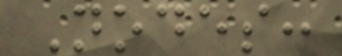Nodes:
